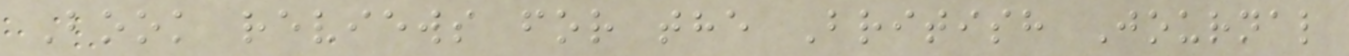Book reviews for the British Journal
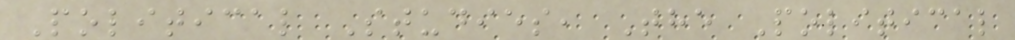Political Studies, The Political
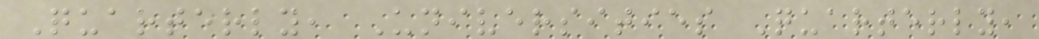Quarterly, Universities Quarterly,
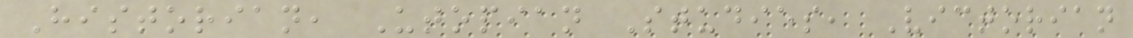Historian, Utopian Studies, Victorian
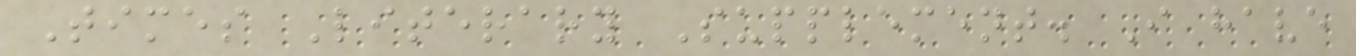Times Literary Supplement. I have
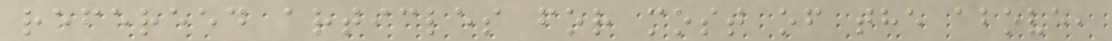refereed articles for most of the above,
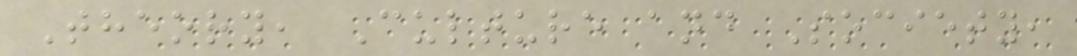Theory, Culture and Society,
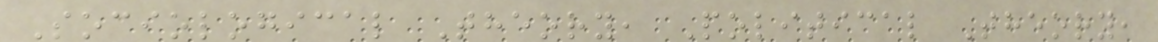Sociological Theory, Political Theory,
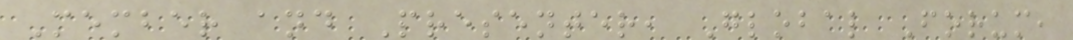Member and Presenter, Global Forum,
